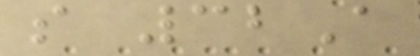s 32A
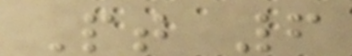Pt 6
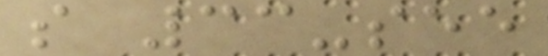s 33-see
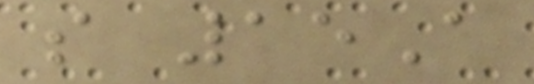s 15A
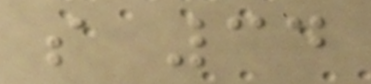s 34
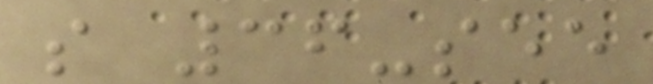s 36-see
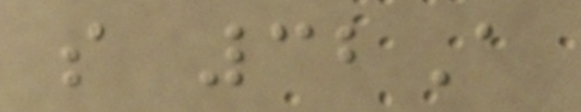s 32A
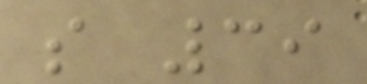s 39
